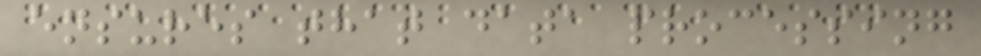ensures that data processing
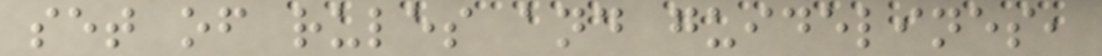set of rules and guidelines,
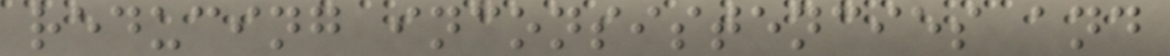reducing inconsistencies and
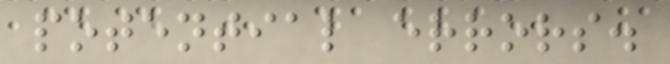potential errors.
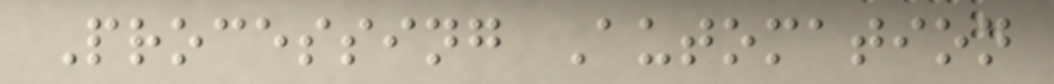Processing Automation
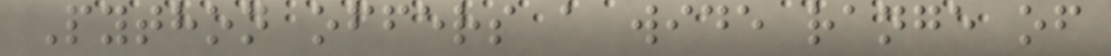Python offers a wide range of
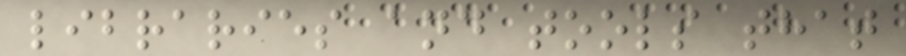libraries and tools that
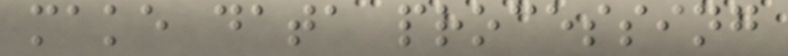make data processing
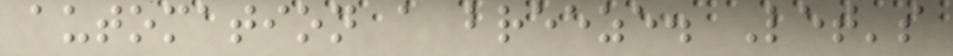automation a breeze. Let's
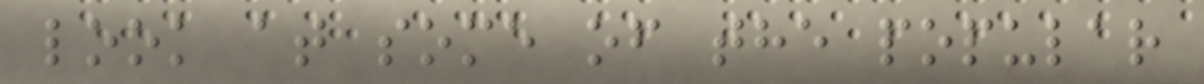look at some of the popular
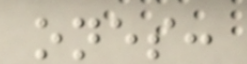ones:
